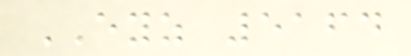EYZ 5164
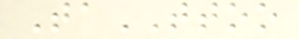TaTTOO
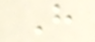H
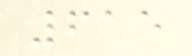615
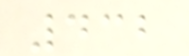432
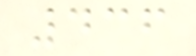436
